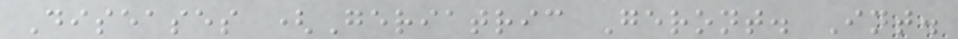Diseases (Geriatric Geront. Int.
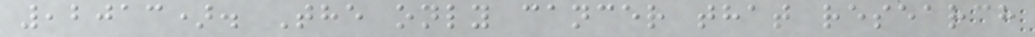,2013). The only cancer that research
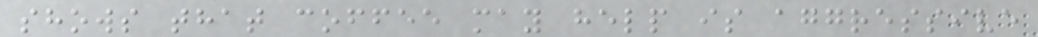shows that coffee may help is aggressive
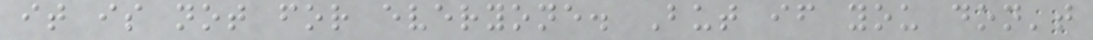it is not for everyone. But if you don't
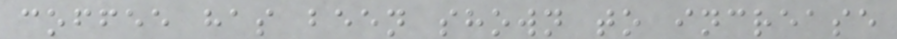coffee has been shown to increase
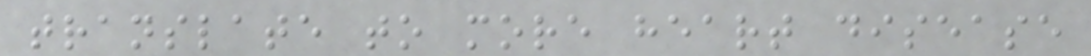translate to more heart disease
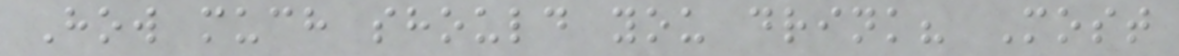How much should you drink? Most
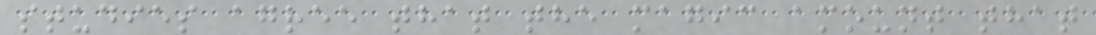studies agree that the magic amount that
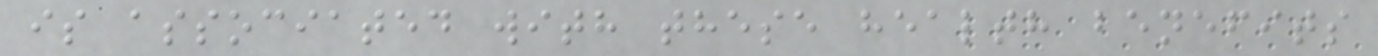is associated with these health benefits
